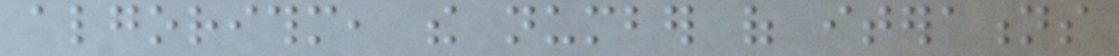algorithm, the number of iterations
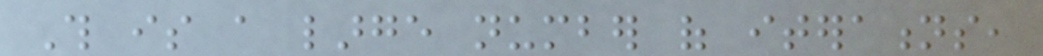This is a large number of iterations,
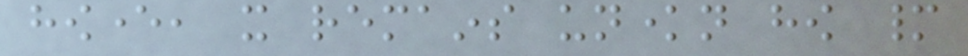however, it remains unknown how many
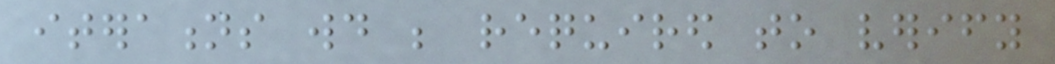iterations would be required to verify
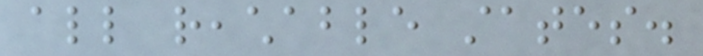all reachable states.
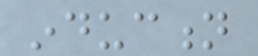induction
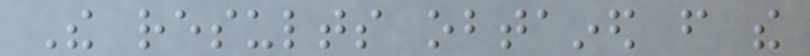The results obtained from the
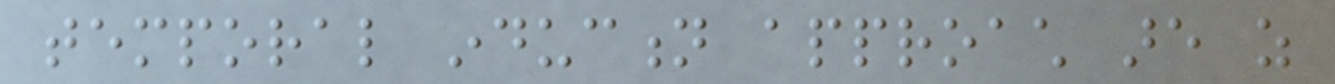temporal induction approach are as
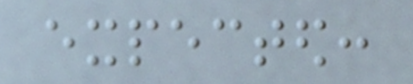expected:
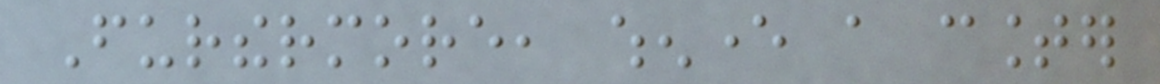Furthermore, whenever a counter
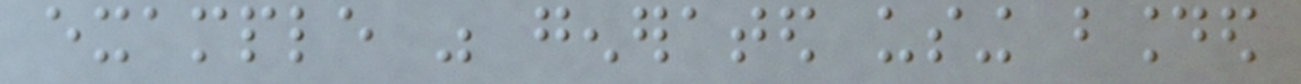example was generated using bounded
